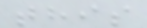this
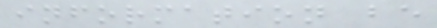information be
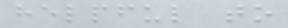helpful to
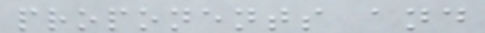proponents and
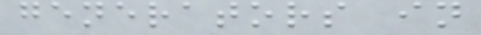generators in
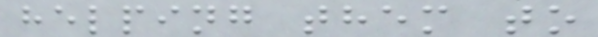helping them to
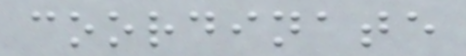coordinate
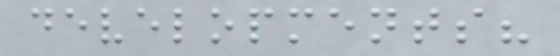developments?
